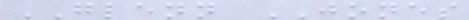GLENN JONES
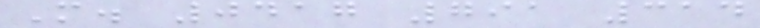M. 0417 791 314
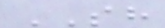SH
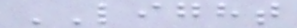LIGHT
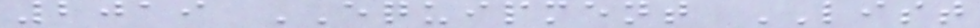2019 EQUIPMENT LIST
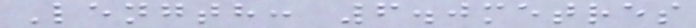Length: 6.0metres
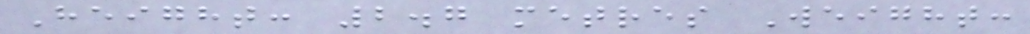Height: 2.7 metres Weight:
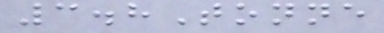3.8Tonne
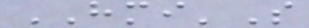HMI'S
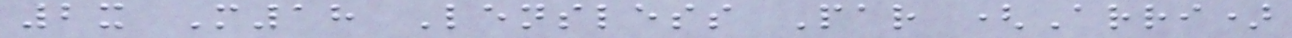2x M18 Lensless Par (Arri)
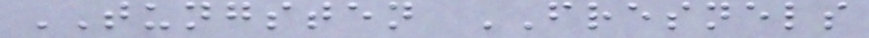TUNGSTEN FRESNELS
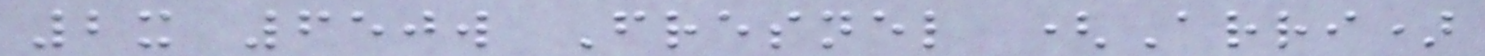2x 650w Fresnel (Arri)
